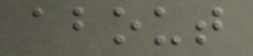about
